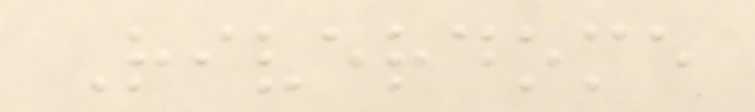Riverdome
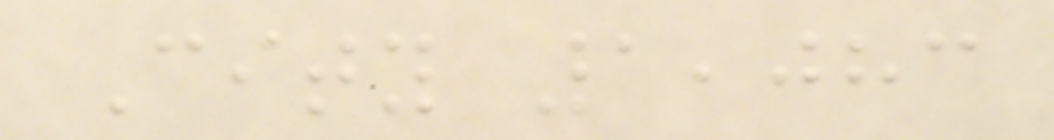City 1,083
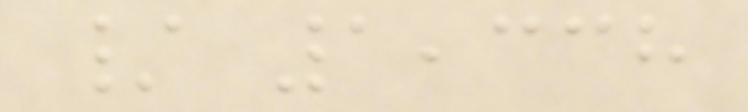/ 1,338
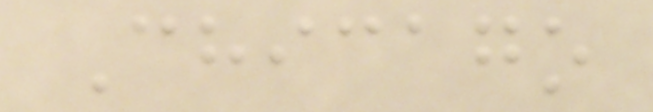Chicago
